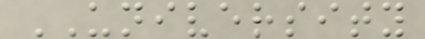UNIVERSITY
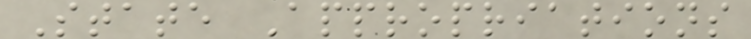State Appropriations
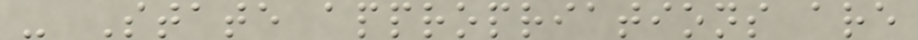- State appropriations are
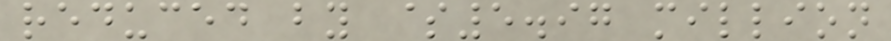reduced by $5.97 million
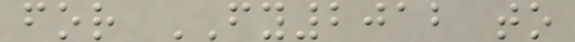for FY2012 to
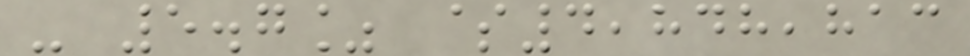- 5.7% $4,848,813
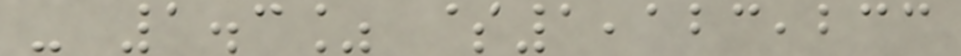- 1.3% $1,123,233
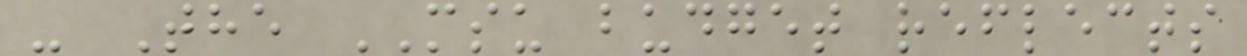- The MSU budget reflects
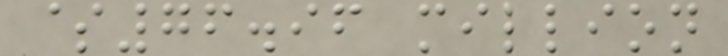$76.96 million
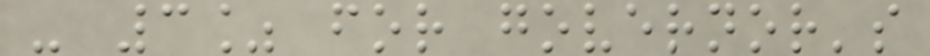- 3% for governor's
